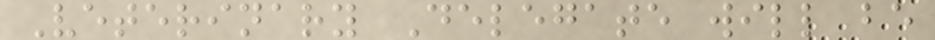Veterinary Delegate will be
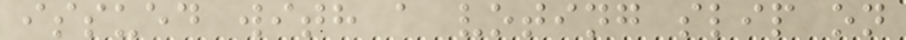issued with a voting slip on
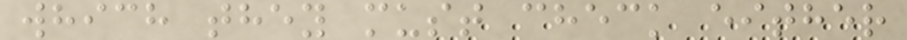which they must check either
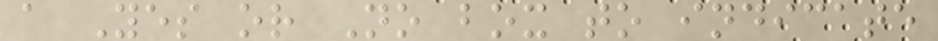a Yes or No box to indicate
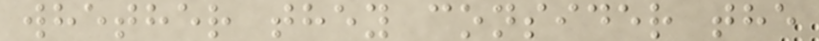whether they consider the
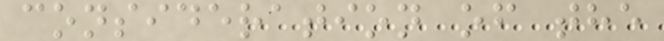consideration of the
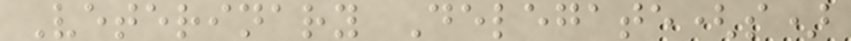Veterinary Delegate(s)
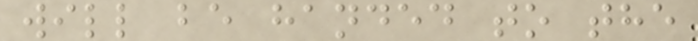will be handed to the
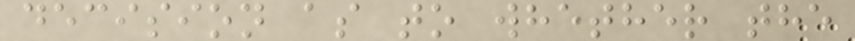decision as to whether the
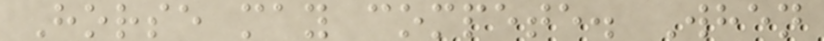Horse may compete. When
